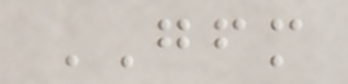GFM
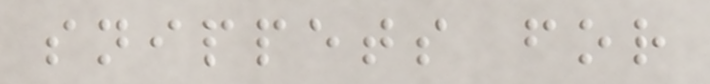snippets for
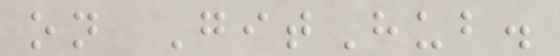on GitHub.
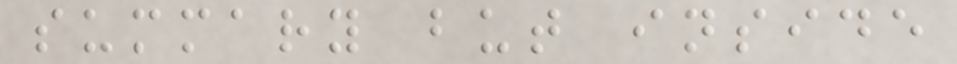summary but inside
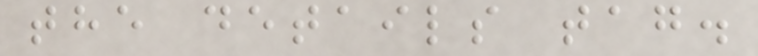the details tag.
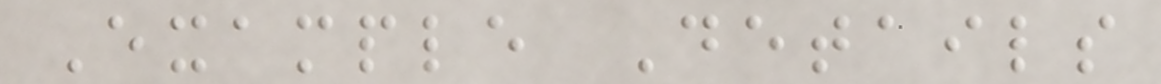Example Details
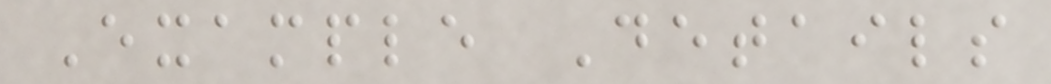Example Details
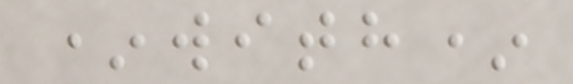*with*
